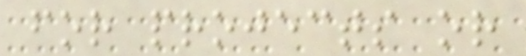for projects or
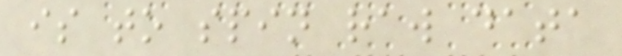is to spin raw data
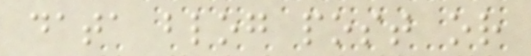data blog post or
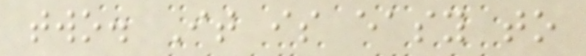two. It is easy to
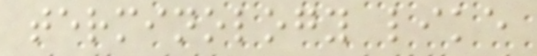terminology like
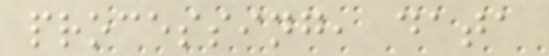processing, data
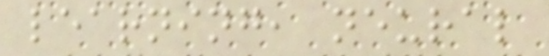learning, neural
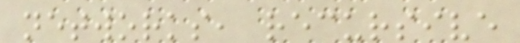networks, recursive
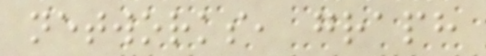networks, graph
